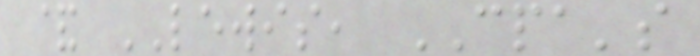& LEWIS, CPA's
